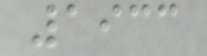1933
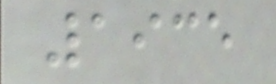1935
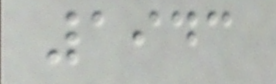1943
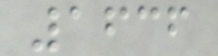1636
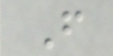F
